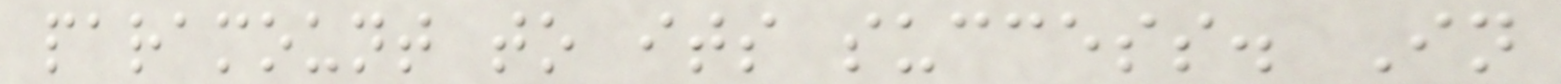paramount to its success. In
